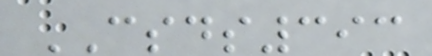CSDS393
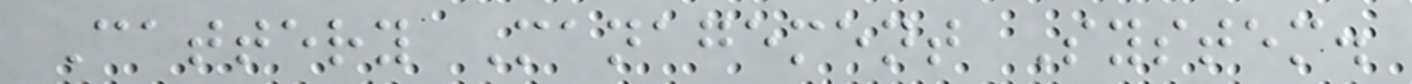Cattery Management System.
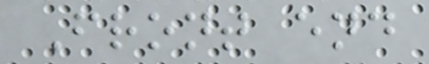Front end
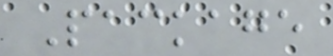Package
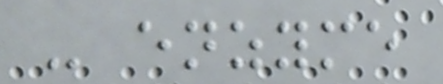- enzyme
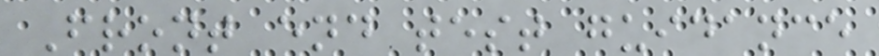Front end test guidance
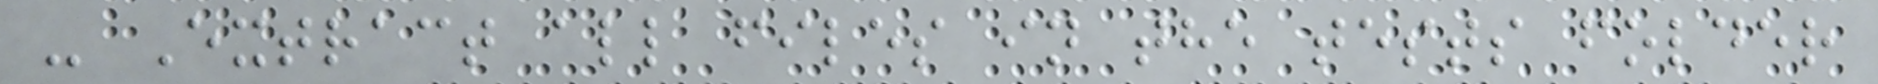- Extract all files in the tests folder
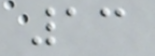13
